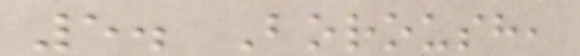5. Boroush,
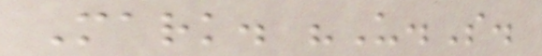Mark. "U.S.
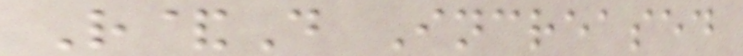R&D Increased
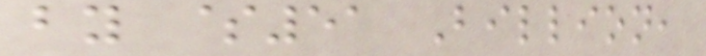by $51 Billion,
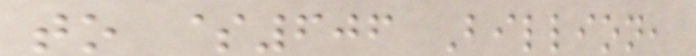to $606 Billion,
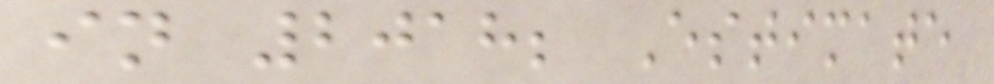in 2018; Estimate
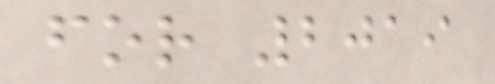for 2019
